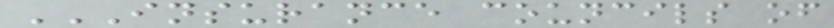INSURANCE COUNCILS OF
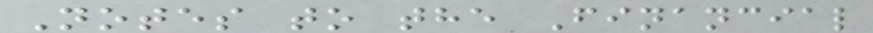Notes to the Financial
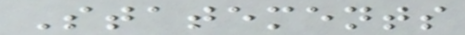Statements
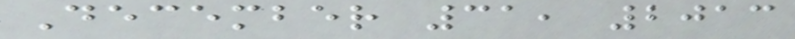December 31, 2013
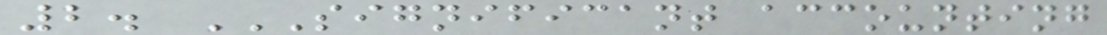2. SIGNIFICANT ACCOUNTING
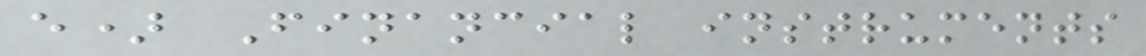e) Financial instruments
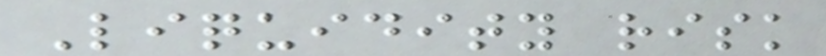Liquidity risk
